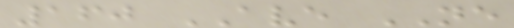160 AVE NE
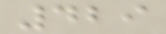429
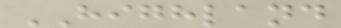HIGHLAND
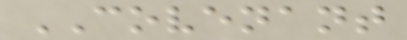COVENANT
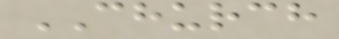CHURCH
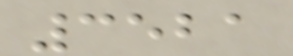3521
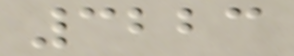3223
